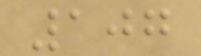107
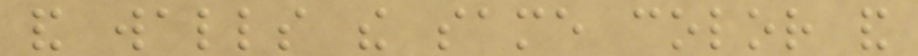and walls the same color and
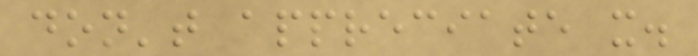don't appreciate it.
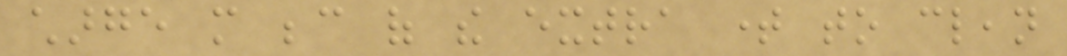charge more because of the extra time to clean
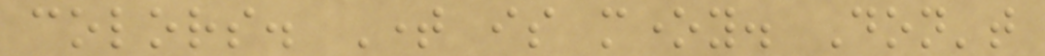colors. Time is money. Don't
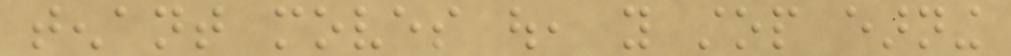tenant moves out, you stop earning
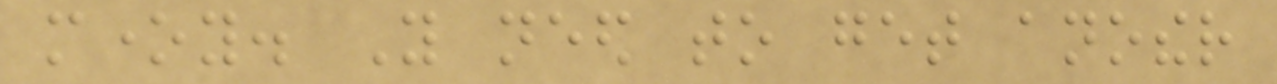money. You need to get another
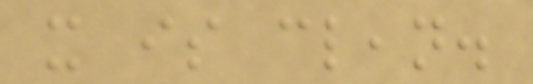it is clean.
